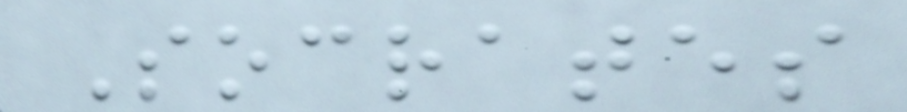Socrates
